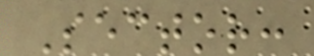Sector:
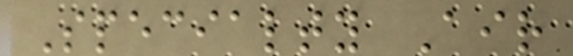Specialty Air
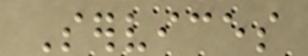Services
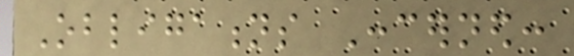Obligations Concerned:
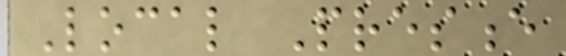Local Presence
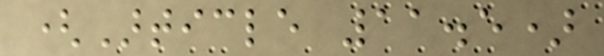(Article 11.5)
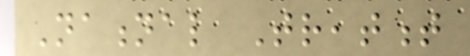National Treatment
